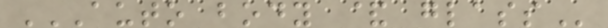AUTO BODY & GLASS
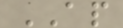AP
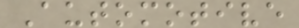Automotive
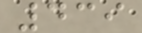439
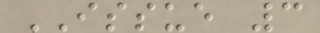ISSUE 3
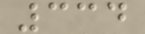334
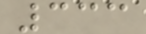333
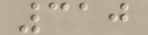310
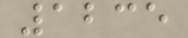1235
